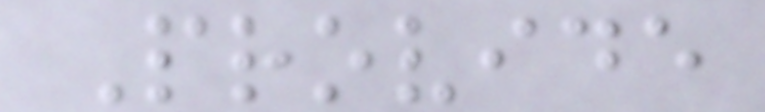Provide
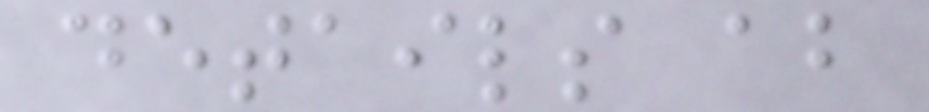details about
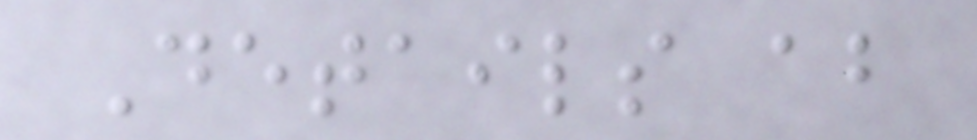Details about
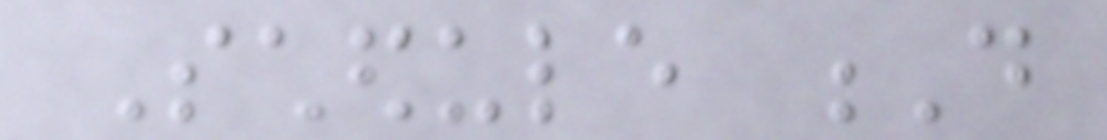Schedule D
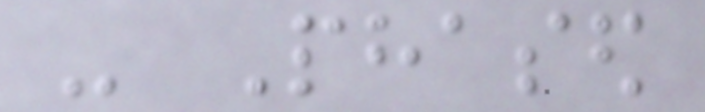- Phased
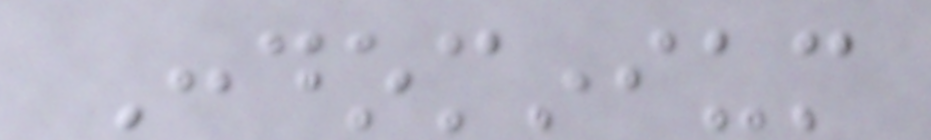Condominium
